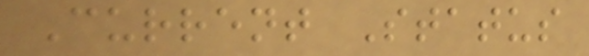Current Status
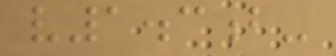v1.3b-
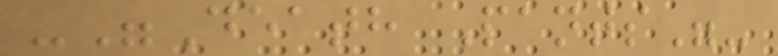-"Death Pants"-
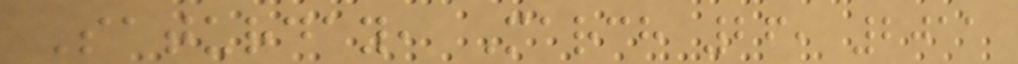Saturday, March 26, 2011
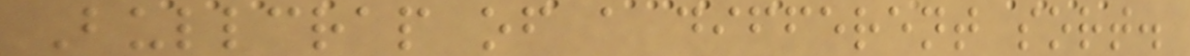Bullcrap of a different sort.
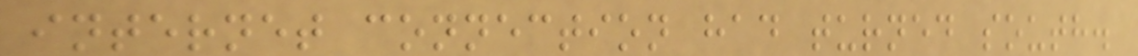internet connection had turned south.
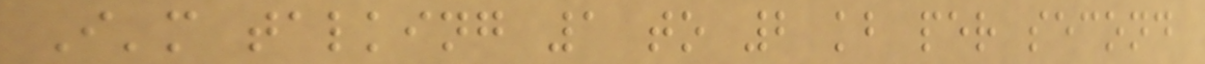I'm talking 1 to 2 kb per second
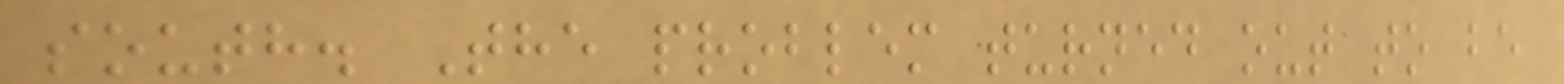south. The problem turned out to be
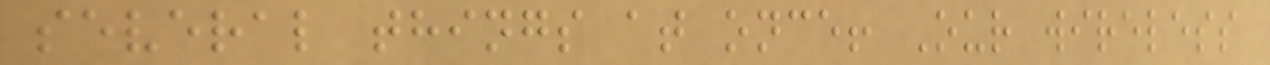several things at once! Our wireless
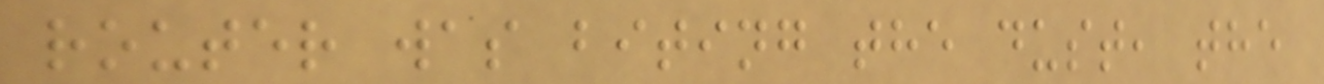router was biting the dust, the
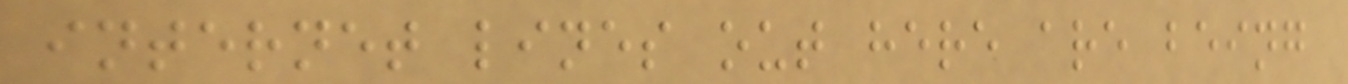internet lines out here are being
